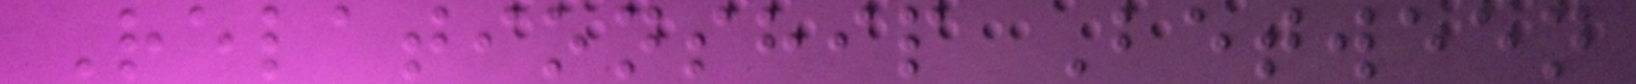Relationship Between
